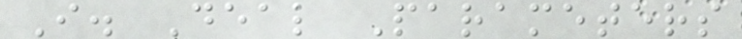I. Deal Parameters
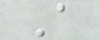A
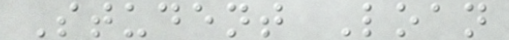Student Loan
